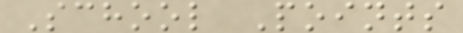School Points
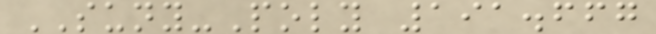SUNY-Poly 191.667
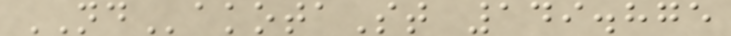NDakotaSt 149.875
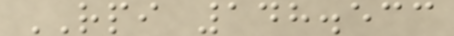RPI 148.533
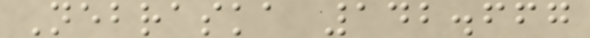Nebraska 142.667
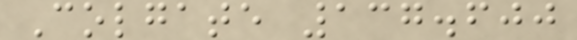Colgate 137.600
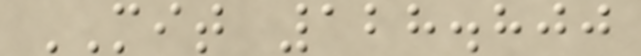MIT 128.800
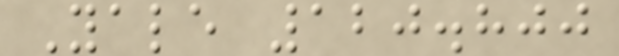Yale 120.800
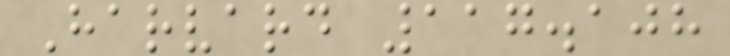Harvard 117.108
